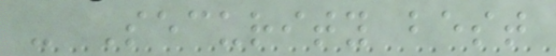- Security best
